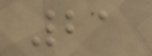21
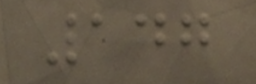147
